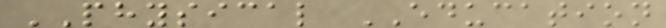PHYSICAL EDUCATION
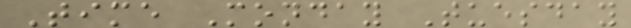Time Monday Tuesday
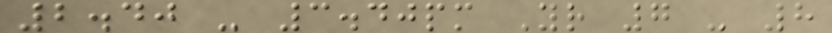2.40 - 3.40pm Yr 7 - 8
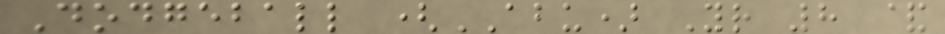Dodgeball (ABU) Yr 8 &
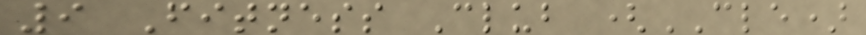9 Fitness Club (CLE)
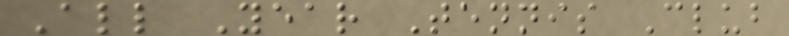All Year Tennis Club
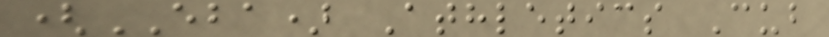(EBA) Athletics Cub
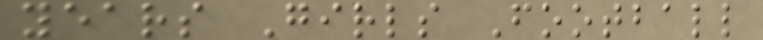years Girls Football
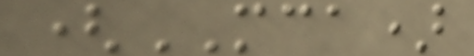(MCA)
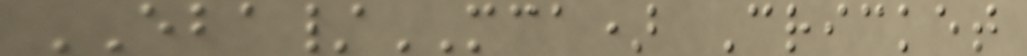EBA/MCA) Cricket
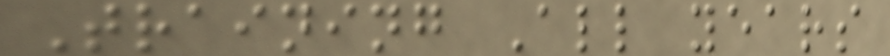Training All years
